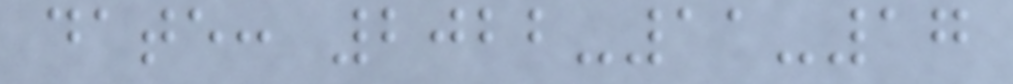date: 2022-11-17
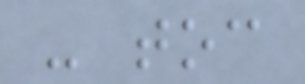- toc
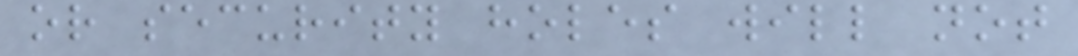or security holes will not
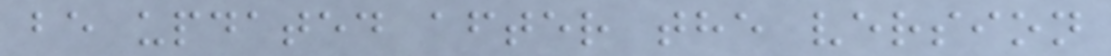be updated after the version
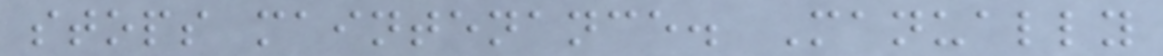stops maintenance. Manually
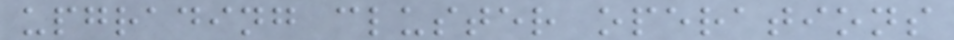upgrading cluster operations
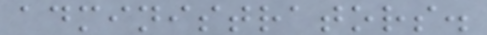administrators.
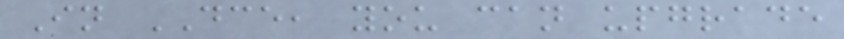In DCE, you can upgrade
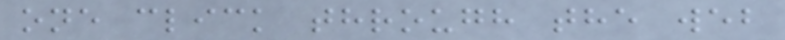one click through the web
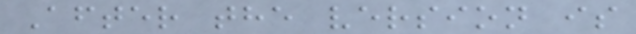After the version is
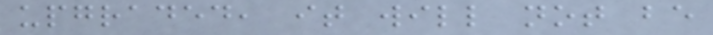upgraded, it will not be
